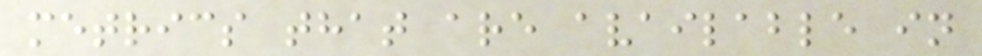metrics that are available in
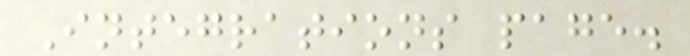Integrations page.
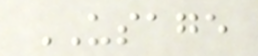USAGE
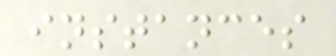instances
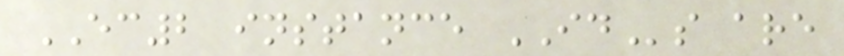EC2 instance IDs are
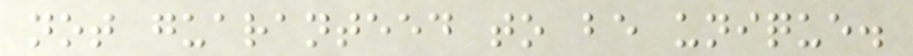not guaranteed to be unique.
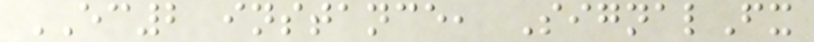EC2 instance, SignalFx
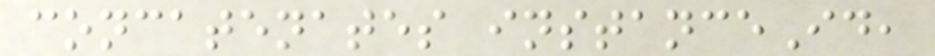concatenates instanceId,
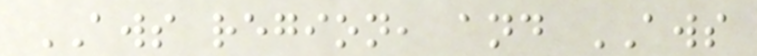AWS region, and AWS
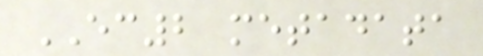EC2 metadata
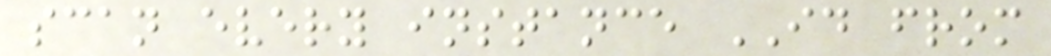scan every instance ID from
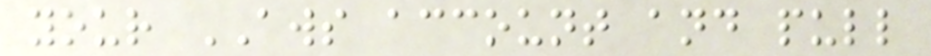your AWS account and pull
